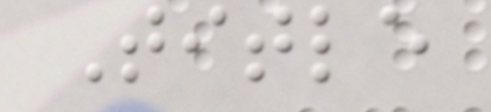Title
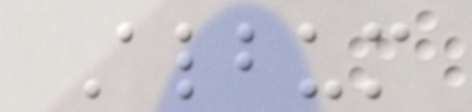Album
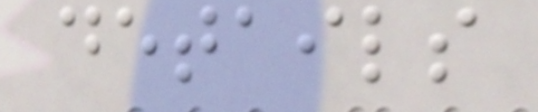details
